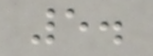5.
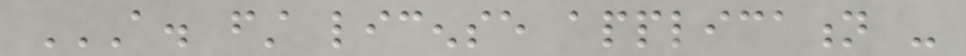A. FIRST LICENSE APPLICATION -
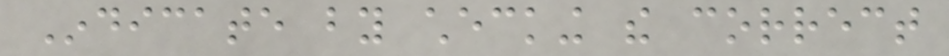Indicate by checking the correct
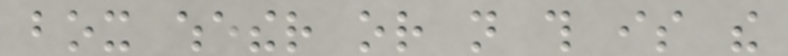box whether or not this is the
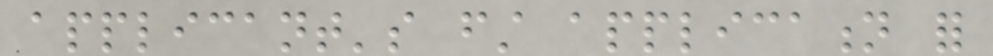applicant's first application for
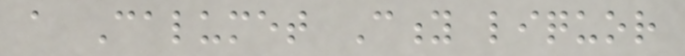a Calumet City liquor
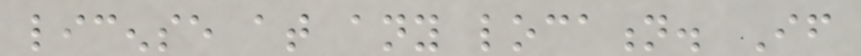license at any location. If
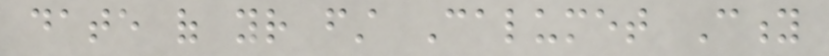date of your first Calumet City
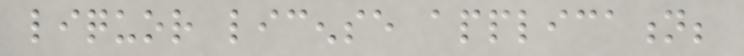liquor license application;
